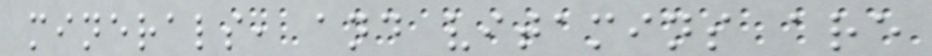minerals, and vitamins are
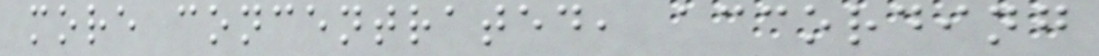more concentrated, according
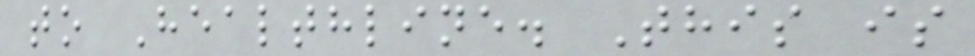to Healthline. This is
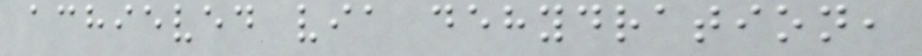achieved via dehydration,
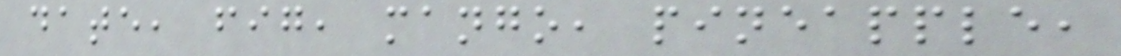date, fig, mango, pineapple,
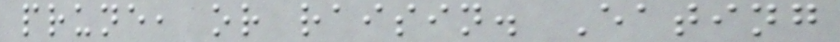prune, or raisin. Eating
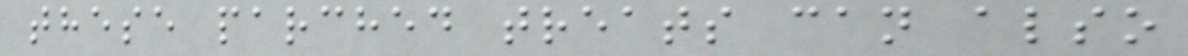these parched treats can also
